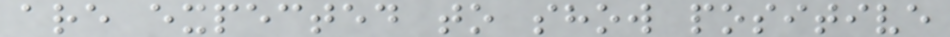are expected to show positive
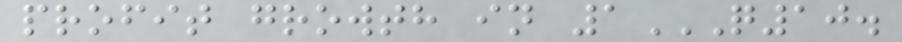profit growth in 1Q10.
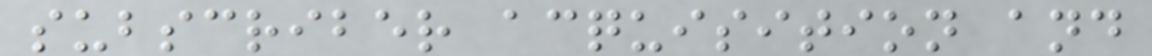subscriber acquisition and
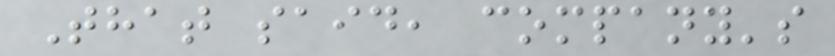That said, company's
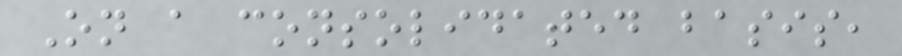On a consolidated basis,
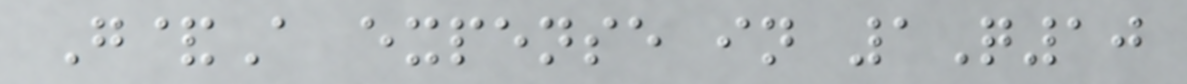G&A expense in 1Q10
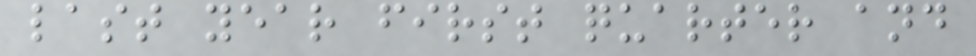last year first quarter and
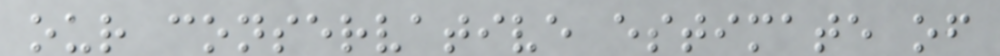our conservative estimate of
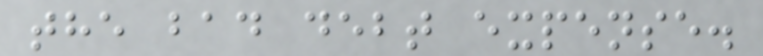the bad debt expense.
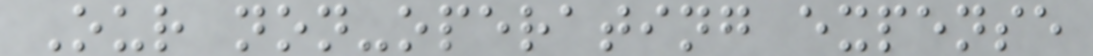Our non-operating expense
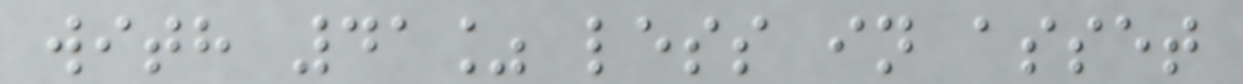with 41% less in asset
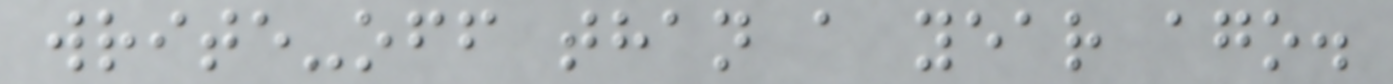write-off than a year ago.
